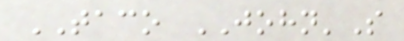TACO JOHN'S
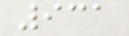931
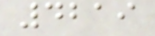4219
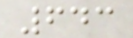643
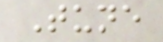Tune
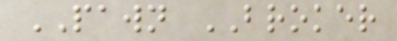PAWN BROKER
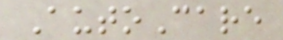AutoCare
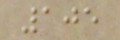105
